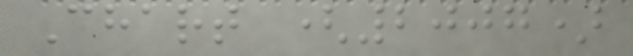Chart (2007)
